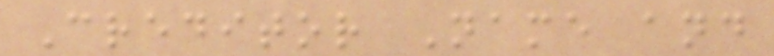Creditor Name and
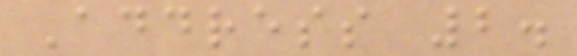Address 2.
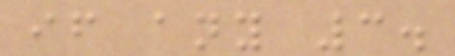if any 3.
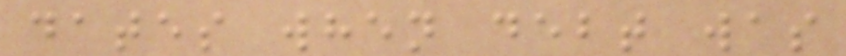dates when debt was
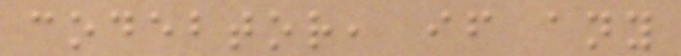codebtor, if any
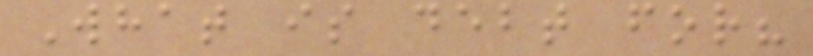What is debt for?
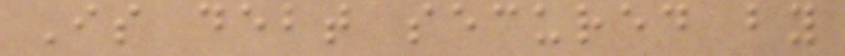Is debt secured by
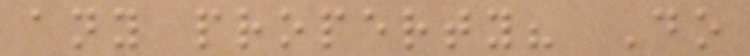any property? Do
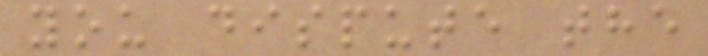you dispute the
